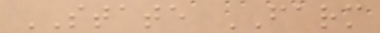STATE FARM
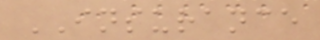INSURANCE
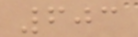603
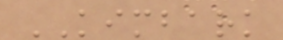KIMBARK
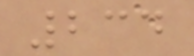234
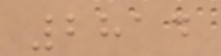2814
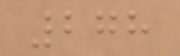278
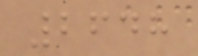2648
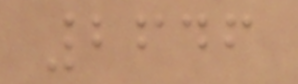2646
